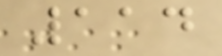114
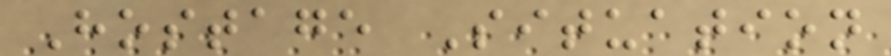Hostage Situation
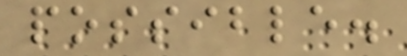possible.
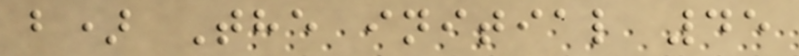b) The initial 45
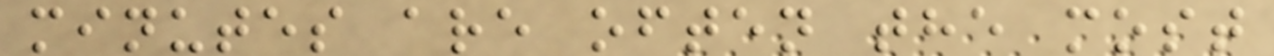minutes are often the most
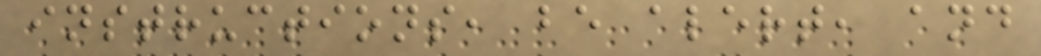instructions, be alert, and
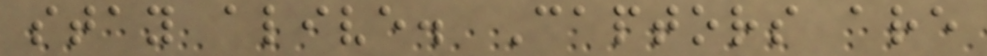stay alive. Captors are
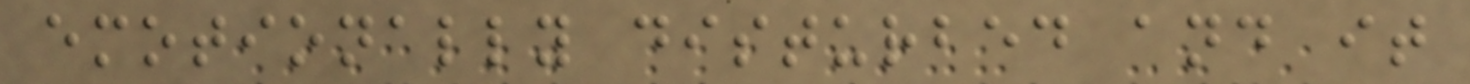emotionally disturbed and it
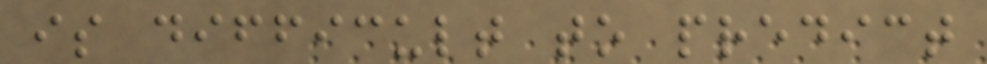is difficult to predict
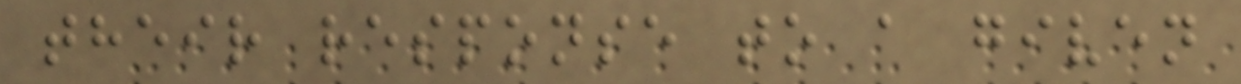their response to a given
